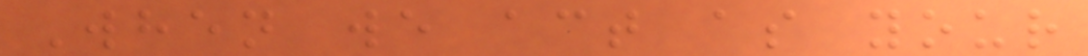When we act as your
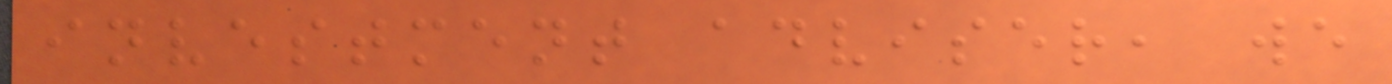investment adviser, we
